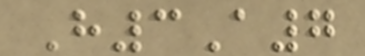H3A7
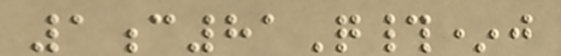1c81Q#*j
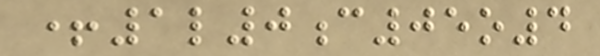+1l0c05o4
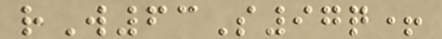rW63S97q+
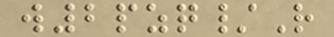w2pzq/R
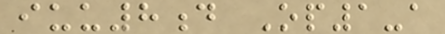iuu8d Op1-a
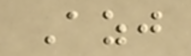Azj
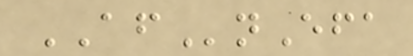AFnEfa
